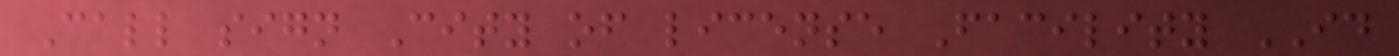Call sign City of license Facility ID
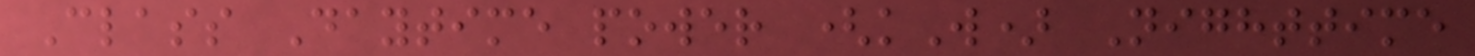Class Daytime power (kW) Nighttime
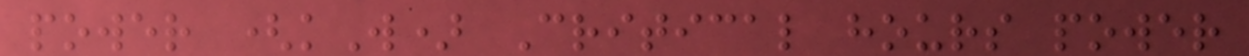power (kW) Critical hours power
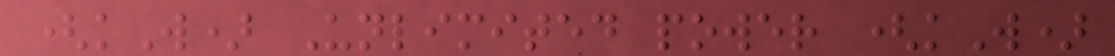(kW) Unlimited power (kW)
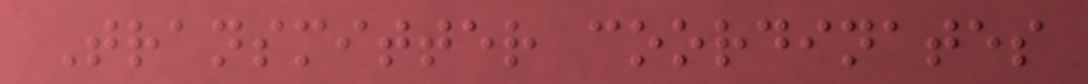Transmitter coordinates
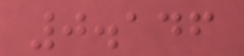0.146
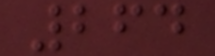264
